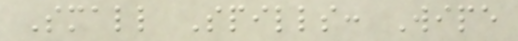Small Spills: Wipe
